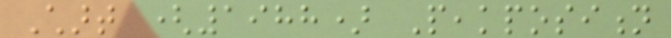Chart (1988) Peakposition
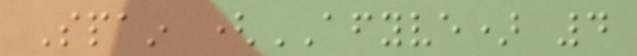Spain (AFYVE) 4
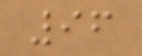96
